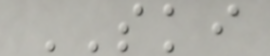SKI
